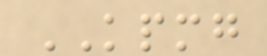KPMG
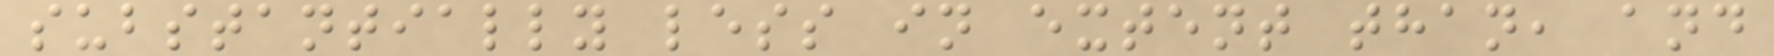substantially less in extent than, and
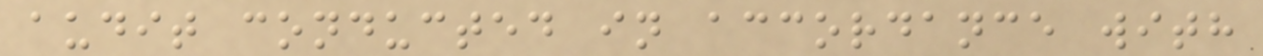audit conducted in accordance with
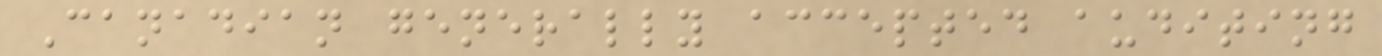Canadian generally accepted auditing
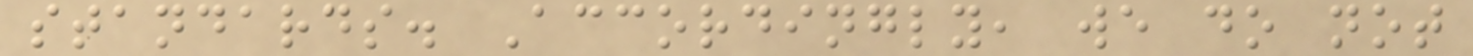standards. Accordingly, we do not
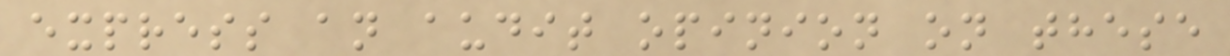express an audit opinion on these
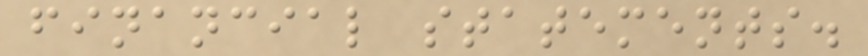financial statements.
